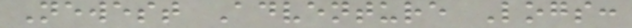Newest Adventure Logs:
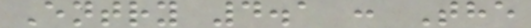Entry 4.1 : The
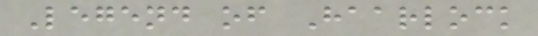Legend of Haarlock
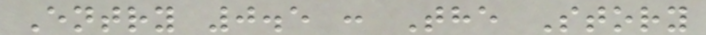Entry 0.5 : The Story
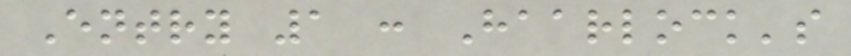Entry 1 : Haarlock's
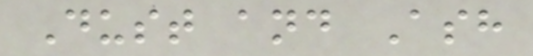Dust and Ash
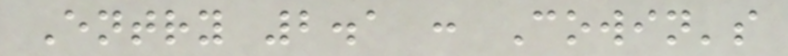Entry 2.1 : Cowin's
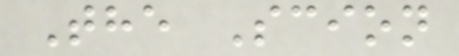The Scion
